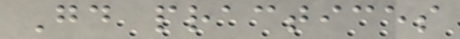Good practices
